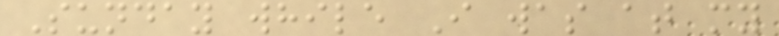Sunday while I was at my
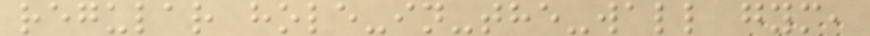regular hole-in-the-wall gym,
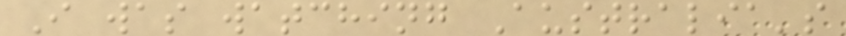I was watching Australia's
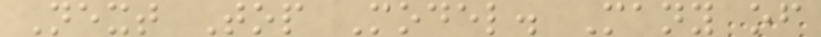Next Top Model. Many of
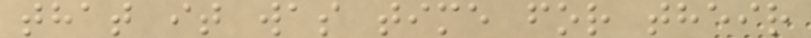that it was time for their
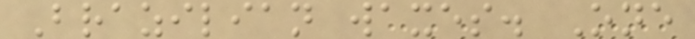Brazilian waxes. One
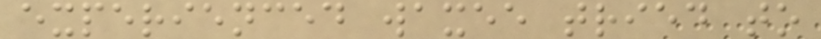experienced waxee tried to
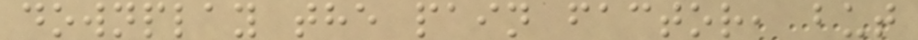downplay the pain factor, but
